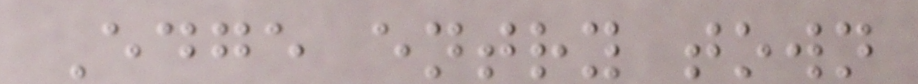Edge entry town
